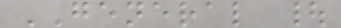GENERAL |
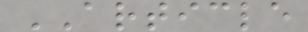ARTICLE
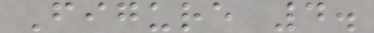Figure 4.
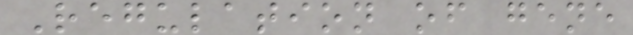Regulation of gene
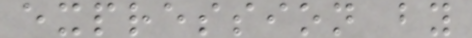expression by
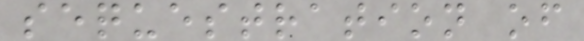sequestration of
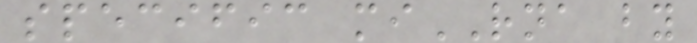specific miRNA by
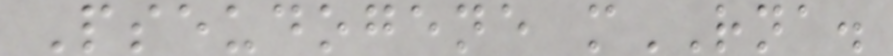Pseudogene mRNA.
